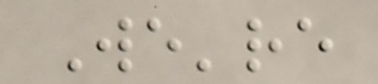We're
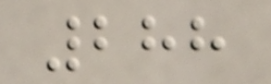288
